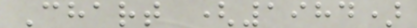Chart (1984)
